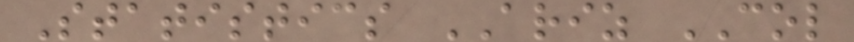Statistics ARIZ COL
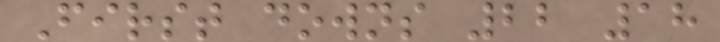First downs 22 18
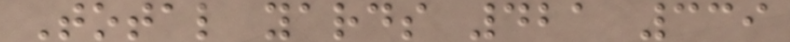Total yards 421 339
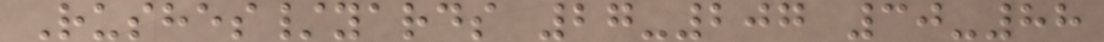Rushes/yards 27-207 30-88
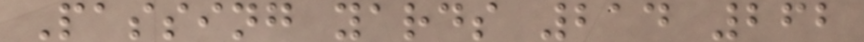Passing yards 214 262
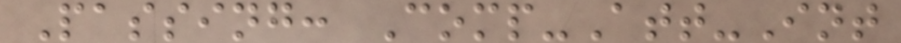Passing: Comp-Att-Int
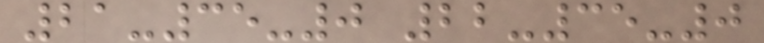21-35-0 22-35-0
